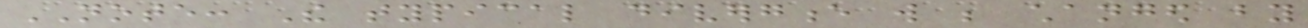NOTE: The typical divergence will be changed by
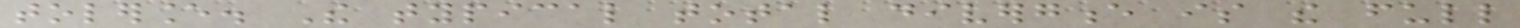tolerance. The typical total divergence is the full
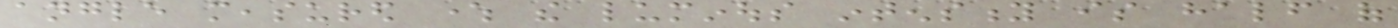angle measured where the luminous intensity is half of
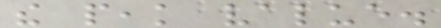the peak value.
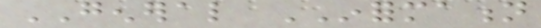GENERAL INFORMATION
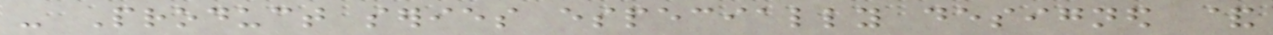- Product series especially designed &
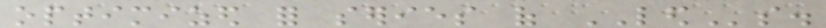optimized for series of LEDs.
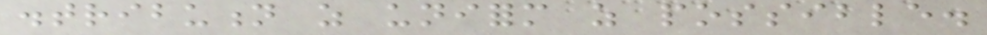distribution as uniform as possible.
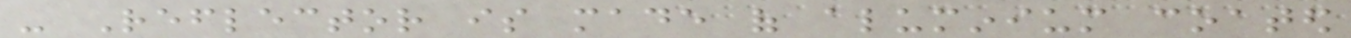- Reflector is made of aluminium coated
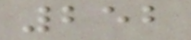252
